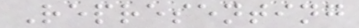Representing
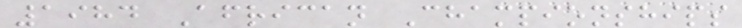1984 African Championships
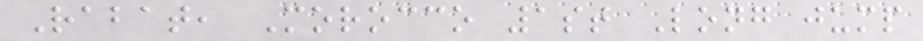Rabat, Morocco 1st Long jump
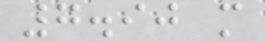7.90 m
